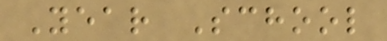Year School
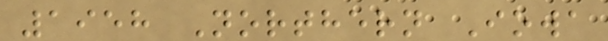1958 Northern Iowa
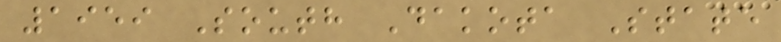1959 South Dakota State
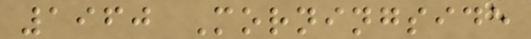1960 Morningside
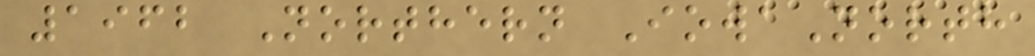1962 Northern IowaNorth
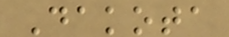Dakota
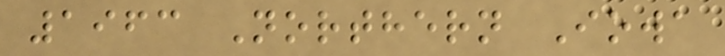1963 Northern Iowa
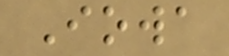Iowa
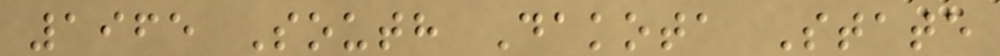1965 South Dakota State
